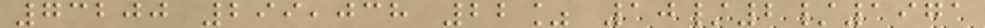73200 299,038 22% 10/2/1971
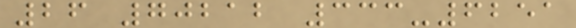26 70212 333-6251
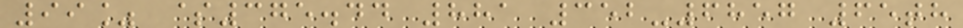99% $375.44 881 352-6857 65th
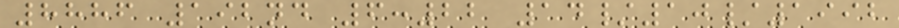8886 192nd 6:22 14/10/1992
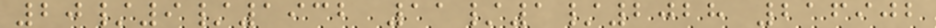20/9/1932 11/1/2028 216902
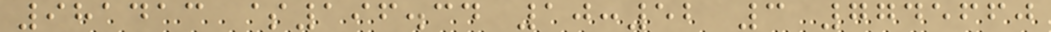981413 $196.34 10:52 3 7745660
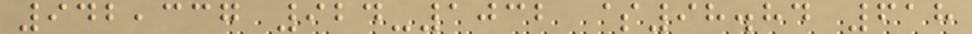942,337 924-1032 $98.84 618
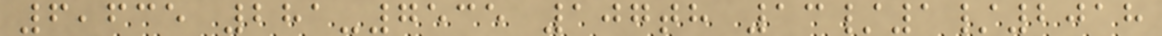6,635 281-7535 107th 13/1/2018
